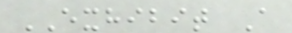EXHIBIT A
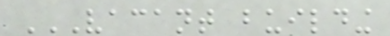VACANT BUILDING
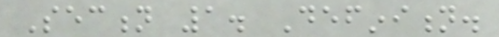Section 1. Definition.
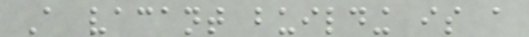A vacant building is a
